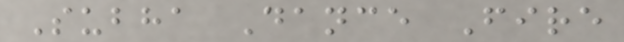Subha Dance Fire
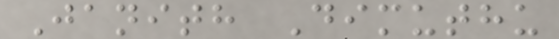Janith Dimuthu
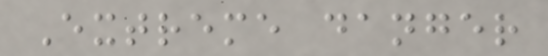Extreme danger
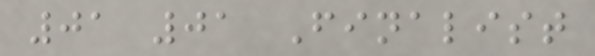01 01 Finalist
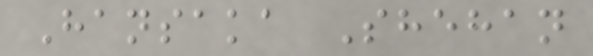Hansaka Shehan
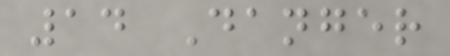14 Danger
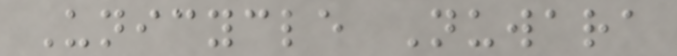Unicycle Nuwara
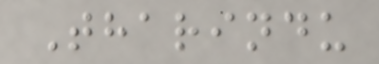Tharindu
